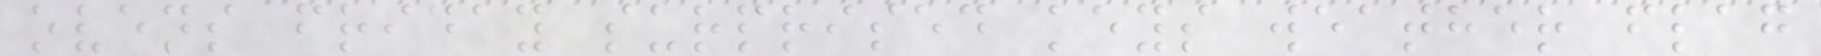ovens friday surprised keys weather flag
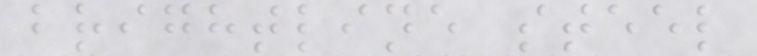brightline steel
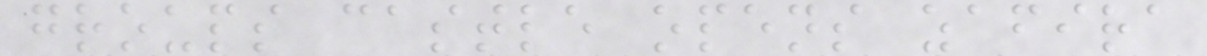groups castle opens zafira
